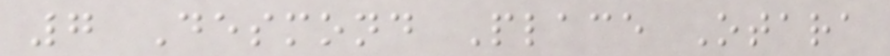7 Desmond Place Otara
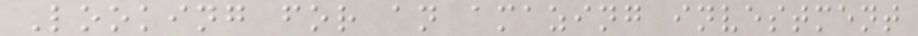Looking for an amazing investment
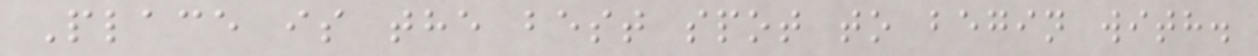Place is the best spot to begin with.
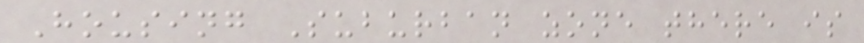Housing Suburban zone there is
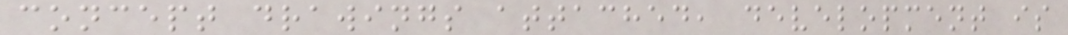concept drawings attached, development is
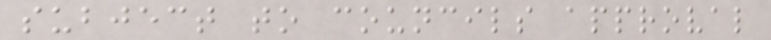subject to councils approval
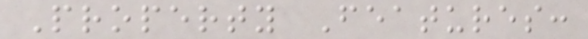Property Features:
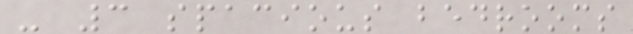- 3 spacious bedrooms
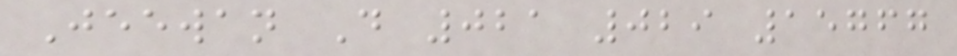Jeewan D 021 029 15767
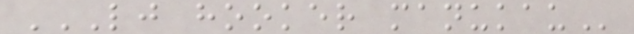LJ HOOKER MANUKAU
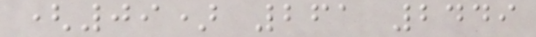(09) 261 2449
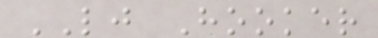LJ Hooker
